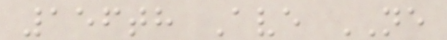156th Ave NE
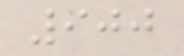900
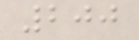200
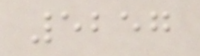5257
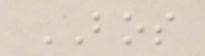BOS
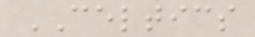CELTICS
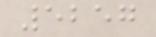5257
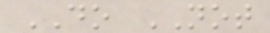DO NOT
